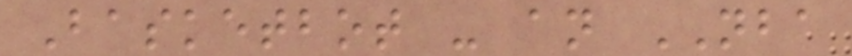Basketbot - an NBA
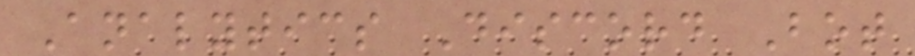Analytics Discord Bot
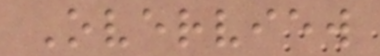Overview
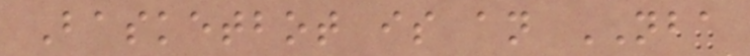Basketbot is an NBA
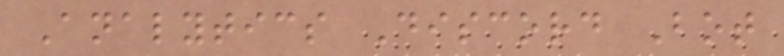Analytics Discord Bot
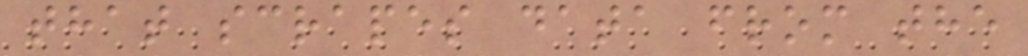that scrapes data from the
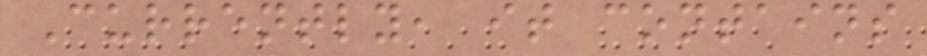Currently, it contains
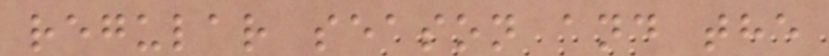regular season and the
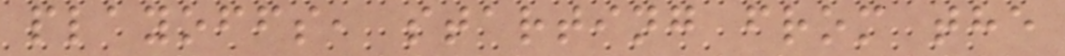playoffs, starting from the
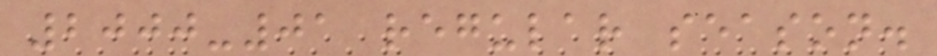2000-01 regular season.
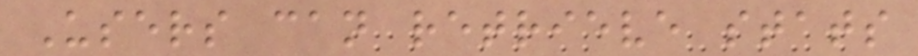Users can retrieve stats
